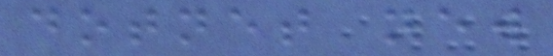dotnet new
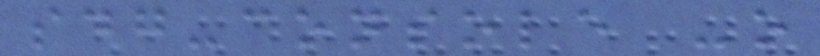sdg-console -o
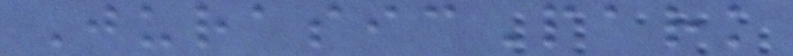JurasicPark
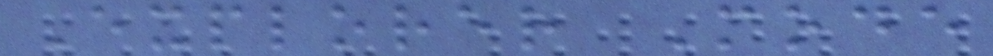Explorer Mode
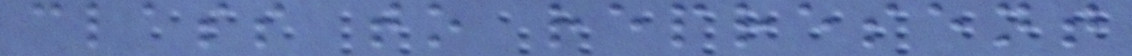class to represent
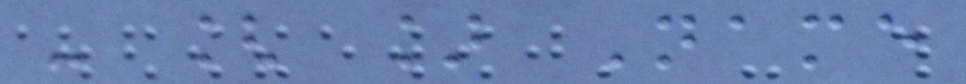- [ ] Name
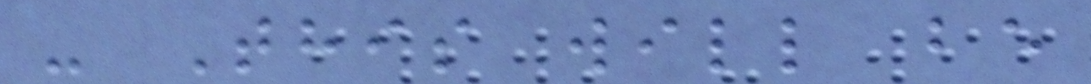- This will be
